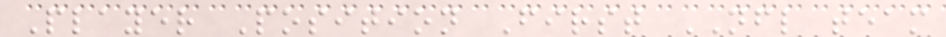Player Position First NFL team
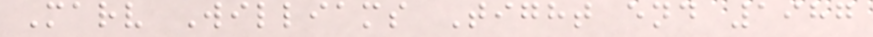Marv Williams Tight end 1987
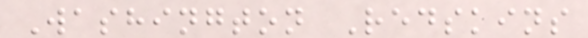Washington Redskins
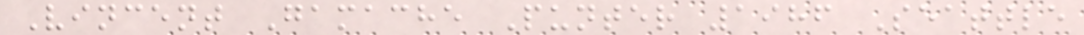Vincent Gamache Punter 1986 Seattle
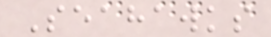Seahawks
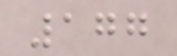177
